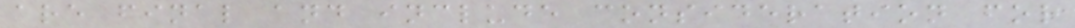are final and include consideration for
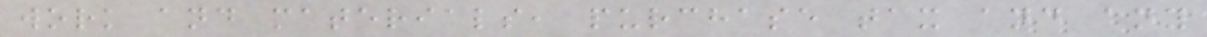work and materials, purchase tax and any
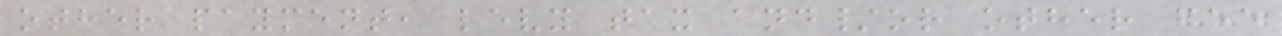other payment, levy tax and/or other fee
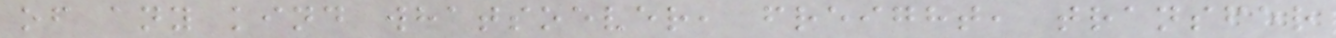of any kind whatsoever, freight, transfer
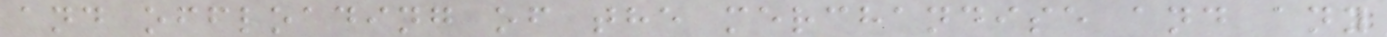and offloading of the merchandise and any
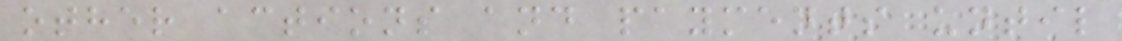other actions and payments until
